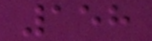158
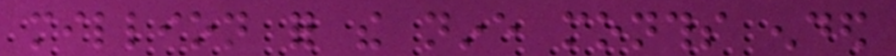million for the nine months ended
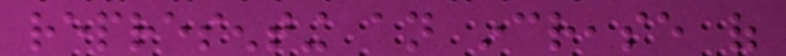representing an increase of
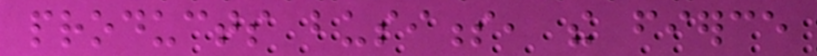products business, the fierce
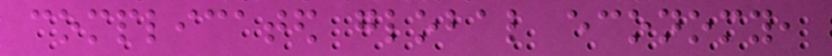complicated global economy,
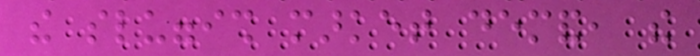the sluggish market demand, the
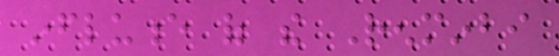influence of the Renminbi
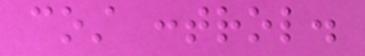cost control.
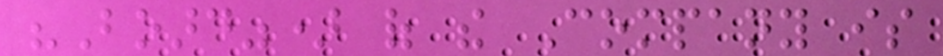"Board") of the Company is
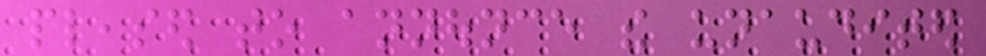pleased to announce the unaudited
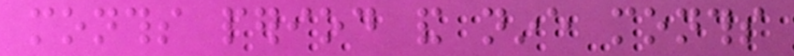months period and nine months
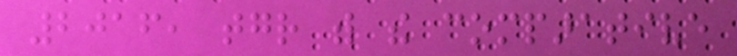2016, together with the comparative
